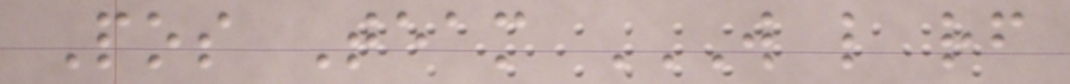Pos Team W L RF
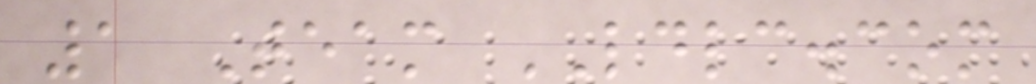1 Team LDLC.com
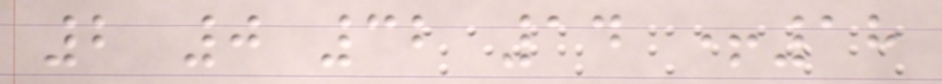2 0 32 14 +18
